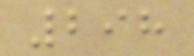298
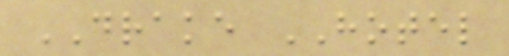DRAKE HOTEL
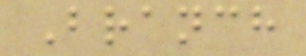Branch
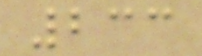233
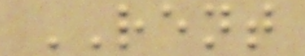RENT
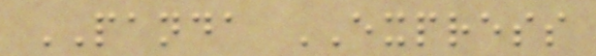PANDA EXPRESS
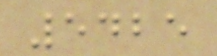5425
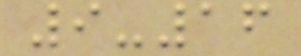9-16
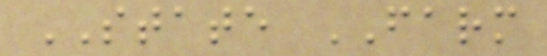STATE FARM
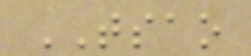TSAO
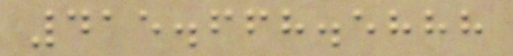415.668.5888
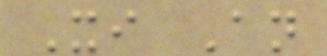Xi An
